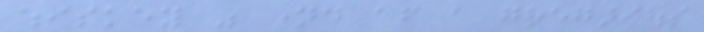whiskey was named after a gregarious
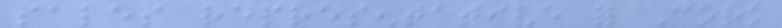sales representative for Cork
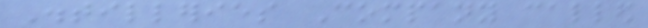Distilleries Company called
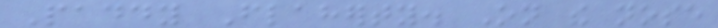Paddy Flaherty. On the nose
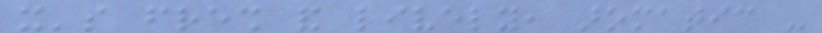it's fresh and lively, aromatic -
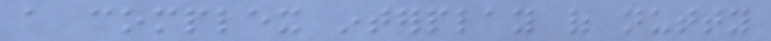a complex interplay of nutty
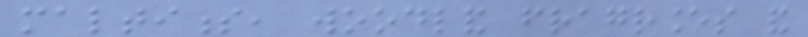maltiness, woodland fragrances and
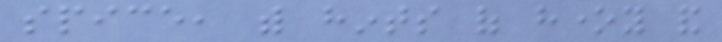spice, with hints of honey and
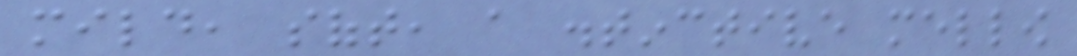mild, soft, a distinctive mellow
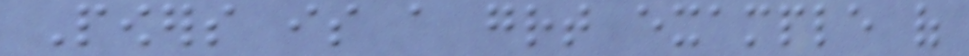Powers is a great example of
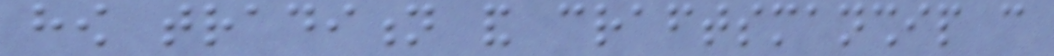how tradition and craftsmanship can
